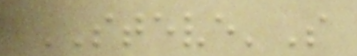STEVE'S
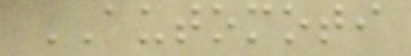AUTOMOTI
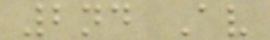2nd Av
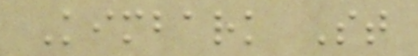Kimbark St
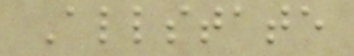Allstate
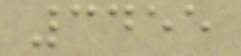3455
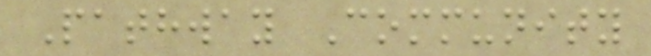Pathway Community
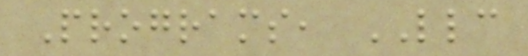Programs, LLC
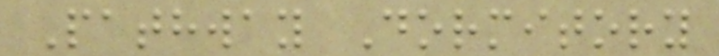Pathway Dormitory
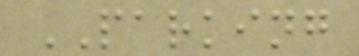PARKING
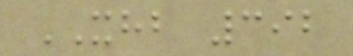XHB 392
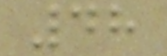48
